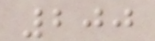200
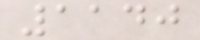1140
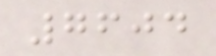7604
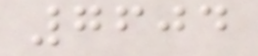7604
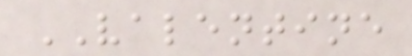VALENTINE
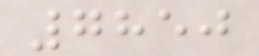7850
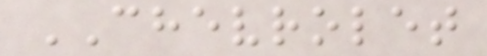CHEVROLET
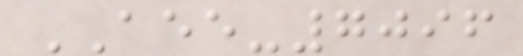AEE-7096
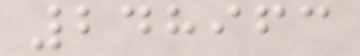248963
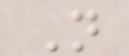N
